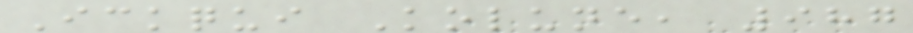Ickqui Kolune, 987
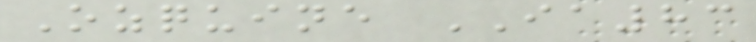Ozquine IA83
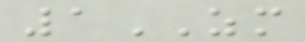1ZM
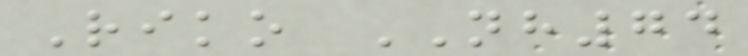Riko NH74
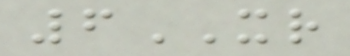6XR
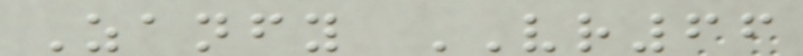Zanfy VR66
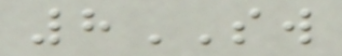8SW
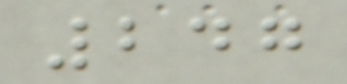247
